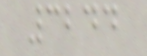3244
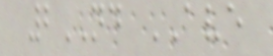2ND AVE
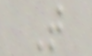T
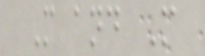M and M
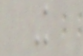K
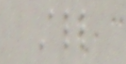All
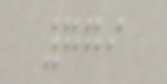779
